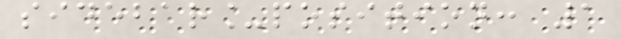sidebar_position: 1
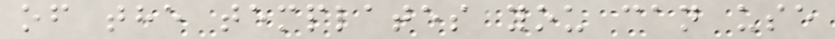of the templates you can use
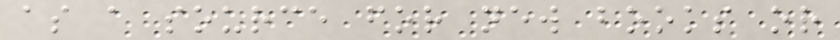as a source for new books or
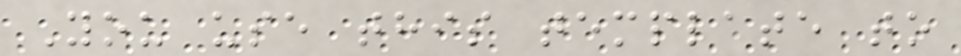You use this template to
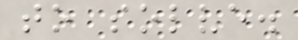to solve.
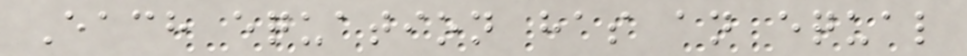Each equation has an equal
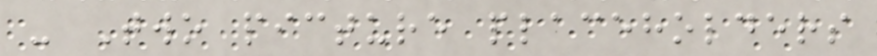- Two picture placeholders
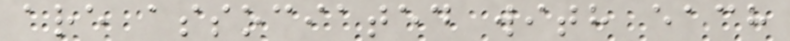are associated with each
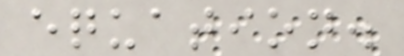equation.
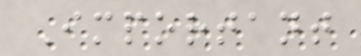Important
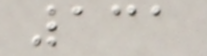131
